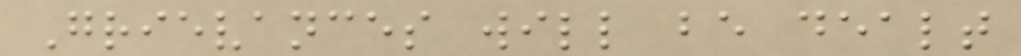Grievances will be dealt
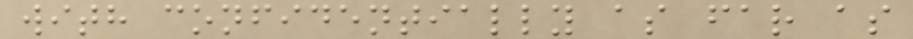with confidentially as far as
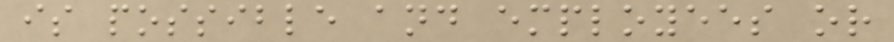is possible and employees or
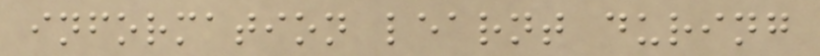information learnt during
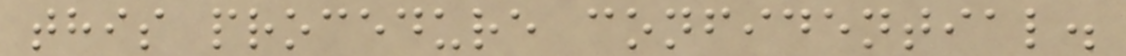this procedure confidential.
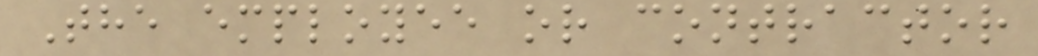The employee or contractor
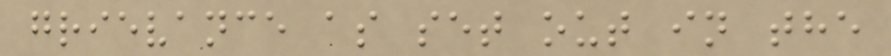grievance as set out in the
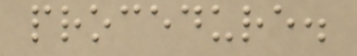procedure.
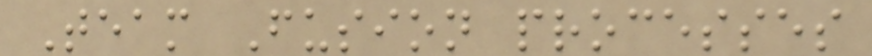Team Fusion processes
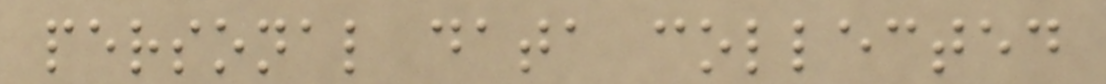personal data collected
